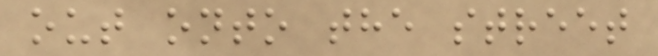out onto the street
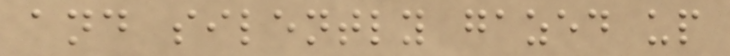and silently gazed up
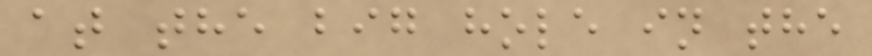at the big hole in the
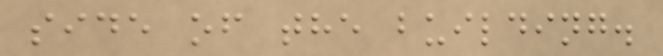side of the building.
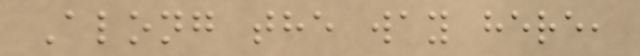Along the way here,
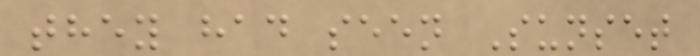they had seen Sunset
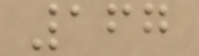167
